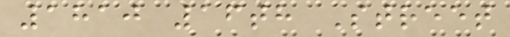1810 16th Street
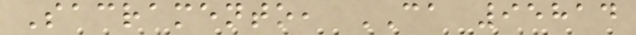Sacramento, CA 95814
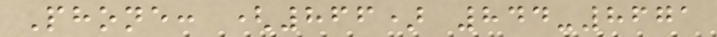Phone: (866) 844-8671
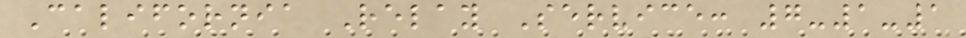California Relay Service: 7-1-1
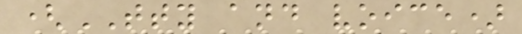(TTY and voice)
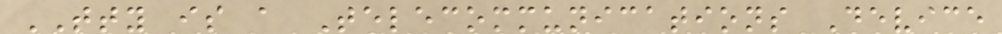TTY is a Telecommunications Device
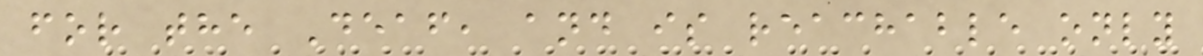for the Deaf, and is reachable only
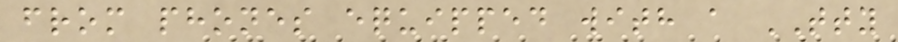from phones equipped with a TTY
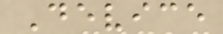Device
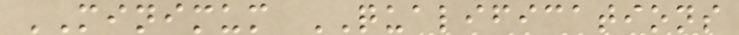MINIMUM QUALIFICATIONS
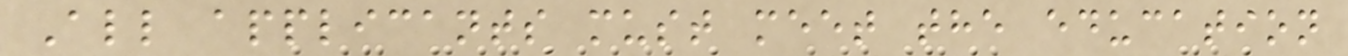All applicants must meet the education
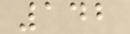142
